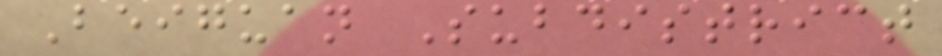Beiguan Subdistrict
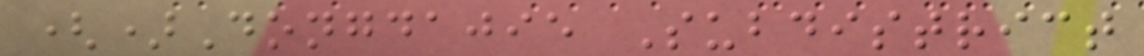()Dongdajie Subdistrict
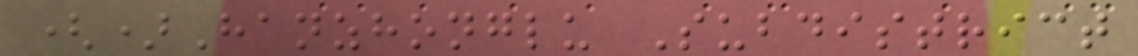()Hanzhonglu Subdistrict
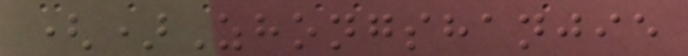()Zhongshanjie
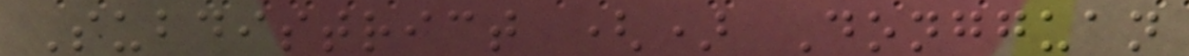Subdistrict () Dongguan
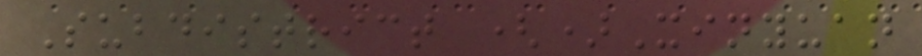Subdistrict ()Xinyuan
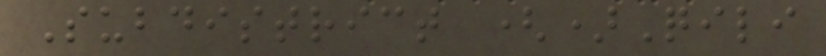Subdistrict ()Qili
